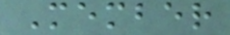Member
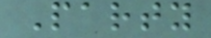Party
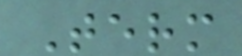Term
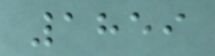1859
